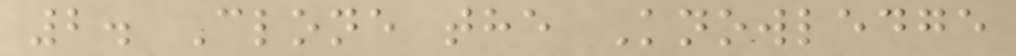2. Clone the Knowledge
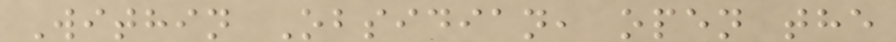Within Obsidian, open the
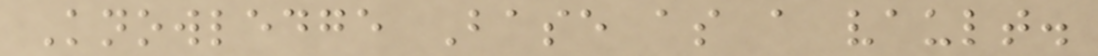Knowledge Base as a vault.
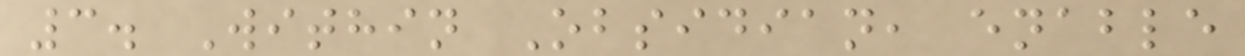3. Within Obsidian, enable
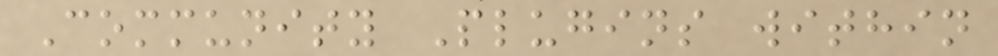Community Plugins within
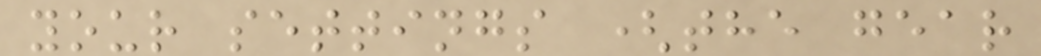your settings (the gear
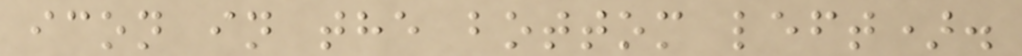icon in the bottom left).
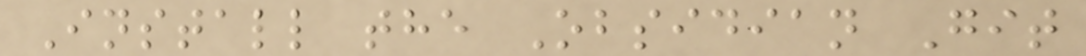Install the Obsidian Git
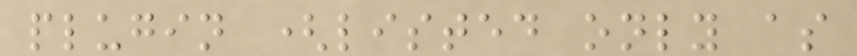plugin (listed only as
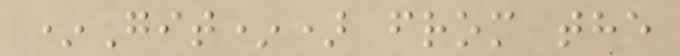*Git*) from the
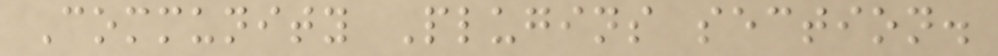Community Plugins section.
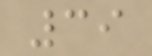39
